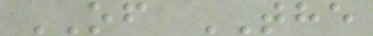OF THE
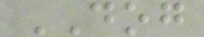DOG
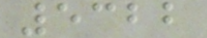5322
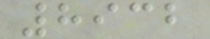8932
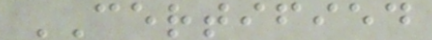CERTIFIED
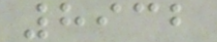8932
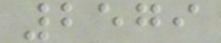2579
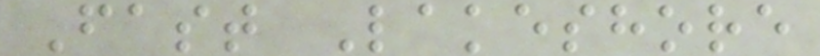Fast Lakeshore
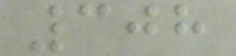308
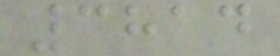3814
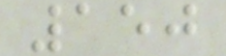150
